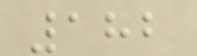182
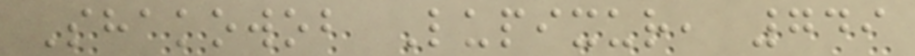Shakowob Lupixur, 749
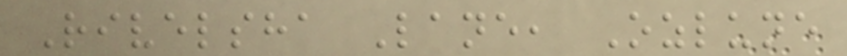Rivelsha Lane, Ozlune
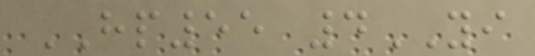HP55 4YI
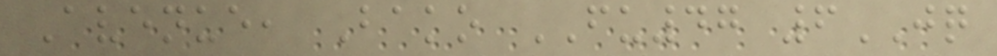Avenue, Bako FU47 6JQ
